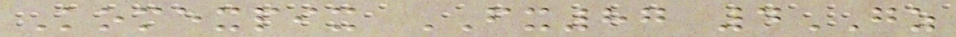Komexpix FX87 4GZ
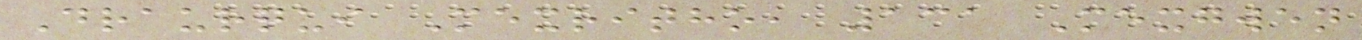Draurqui Mexritho, 131 Mexgwen
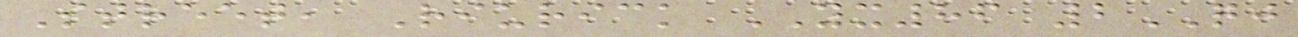Street, Riurick YX86 2QJ
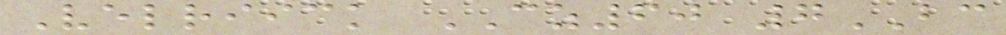Velriick CZ60 7BC
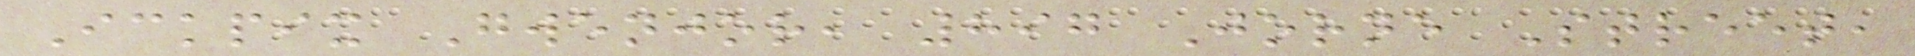Ickpix Gwenjor, 897 Jorne Street,
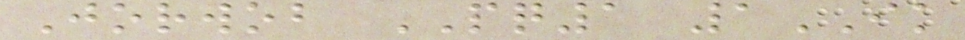Jorwob PQ1 1IK
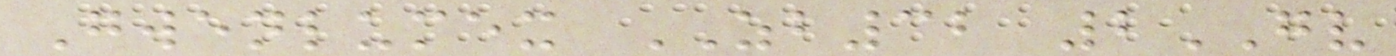Gwenlumex ZB32 2GV
